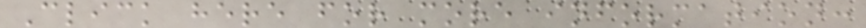Click here for more information:
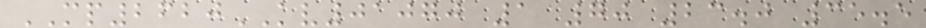MP2620KV01070 1 70 23.0 35.5
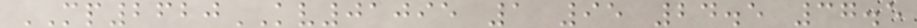MP2620KV01095 1 95 24.5 37.5
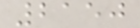2150
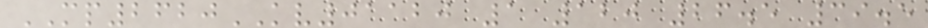MP2620KV01120 1 120 26.5 39.5
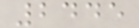2445
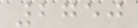2750
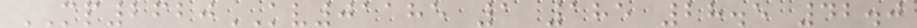MP2620KV01185 1 185 28.5 42.0
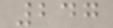247
